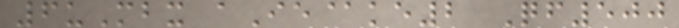6uMbx aIe@ke2 Qf500
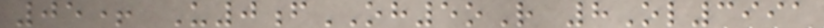05+ U0fOH5oR 8Ol3991
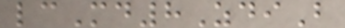lcMd8ZdiB
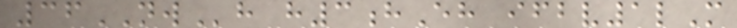36NWh h3hEh ifbv1lM
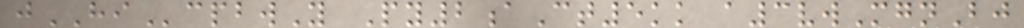jHIcpbwY Py2aCt5kk a3vwMgnBj
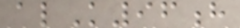alK96h
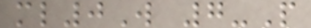ml0W 7-P
